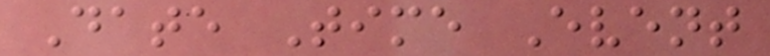Date Time Event
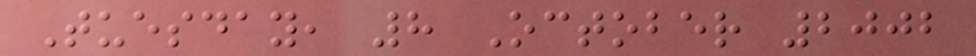Tuesday, 8 October 2002
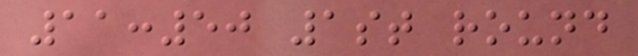11:50 1st round
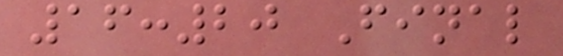16:20 Final
